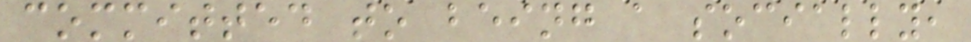committed to being a socially,
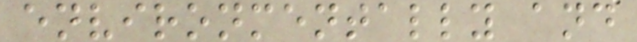environmentally and
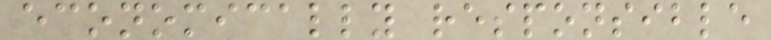economically responsible
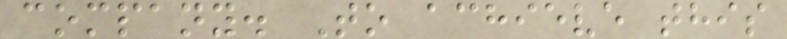company. To achieve this
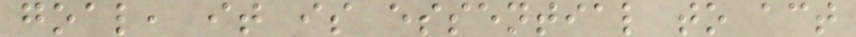goal, it is essential to act
